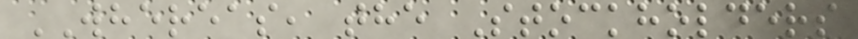WHEREAS, the Stockholders
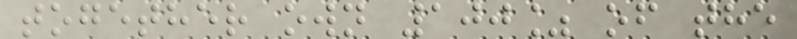together own 100% of the
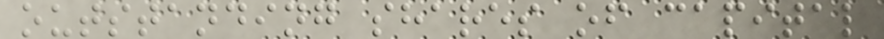outstanding shares of capital
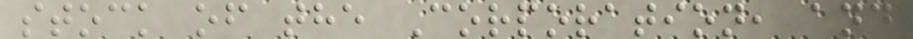stock of the Corporation, and
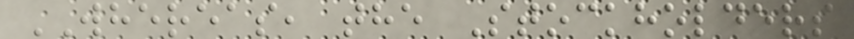WHEREAS, the Stockholders
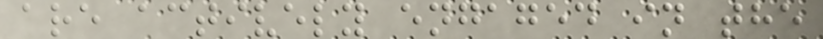are actively engaged in the
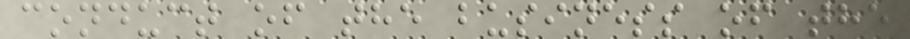conduct of the business of the
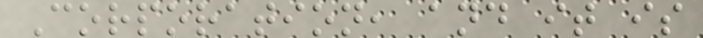Corporation, and it is
